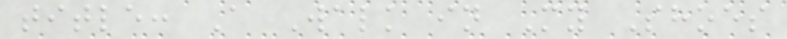title: A Walk in My Shoes
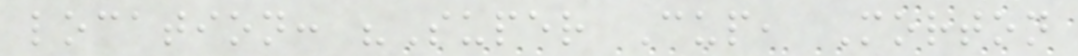location: "Super Cup, Morton
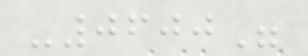-0600"
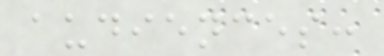audiences:
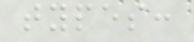types:
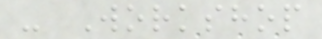- Workshop
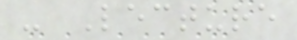- Lecture
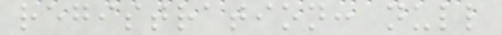registration: null
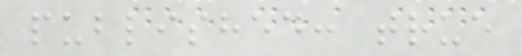published: true
